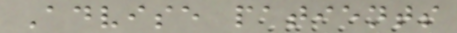Advise patients
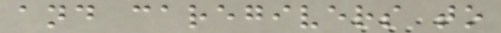and caregivers to
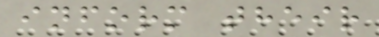inform their
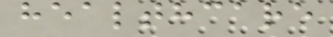healthcare
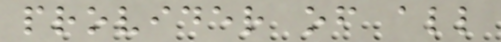provider of all
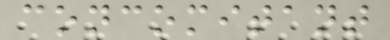concomitant
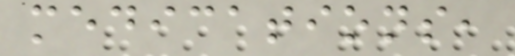medications,
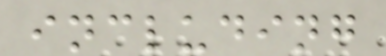including
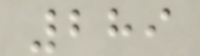289
